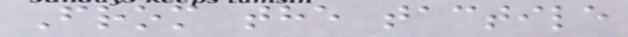From the tactile
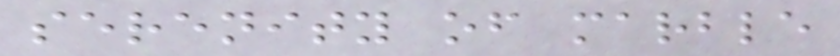serenity of marble
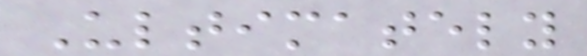Ultimately
